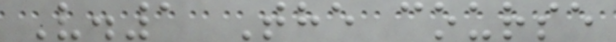V.1 The course
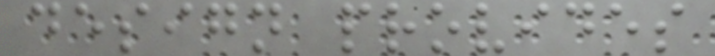design provides
